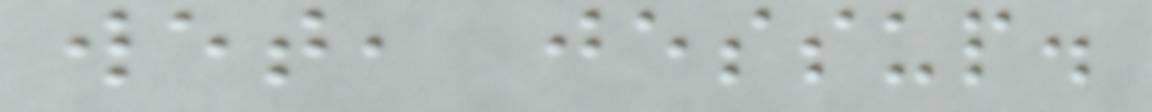wet, jessup.
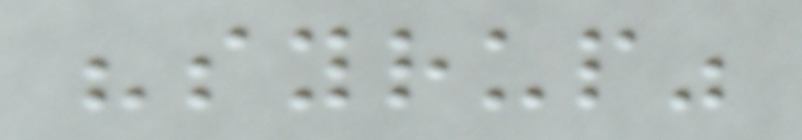"syrup"
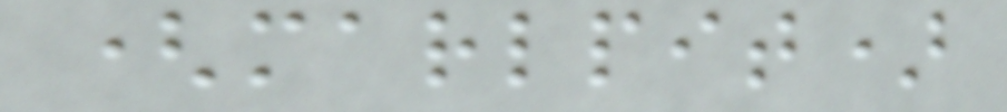(marlpit)
